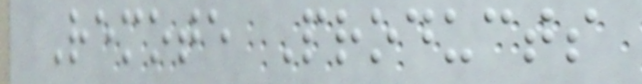Remote Products
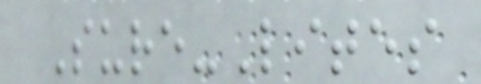Sure-Lites
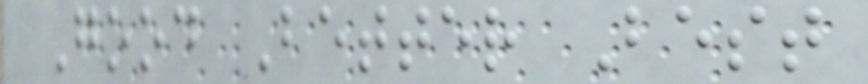Good Better Best
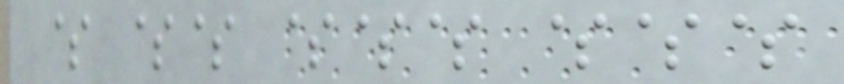$ $$ $$$ $$$
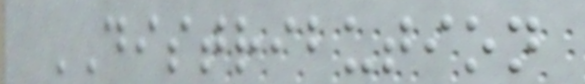DISTRIBUTION
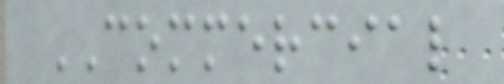COMMERCIAL
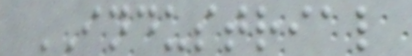INDUSTRIAL
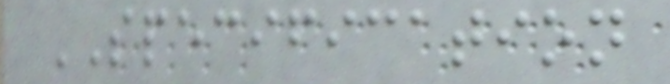SPECIFICATION
